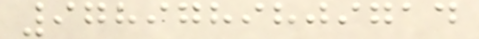9789789809714
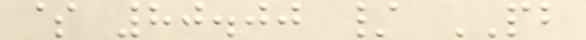$ 80.00 / PB
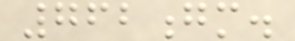762gm.
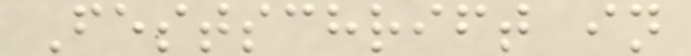Festschrift in
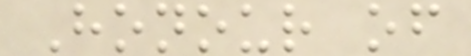Honour of
